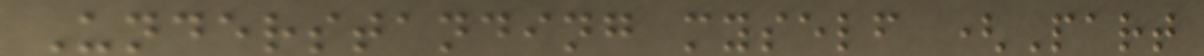Understanding myself (Part
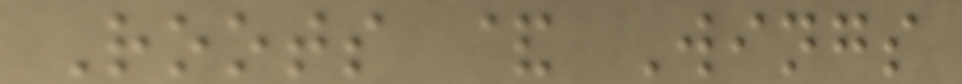Roots & Wings
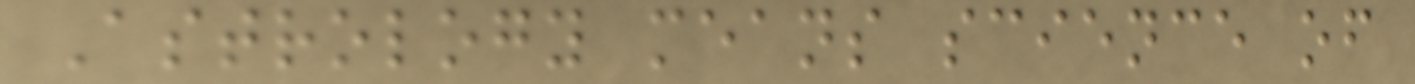Astrology means science of
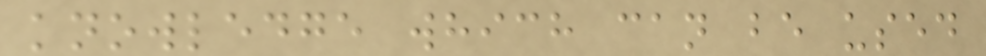knowledge which can be used
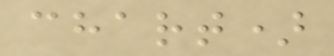chart)
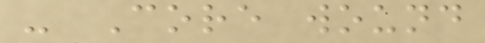- Core wound
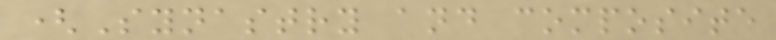(Synastry and composite
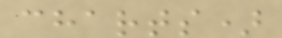charts)
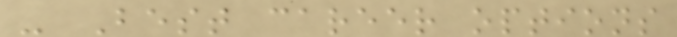- Best career options
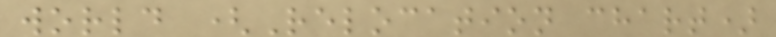world (Relocation chart)
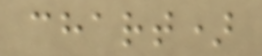chart)
